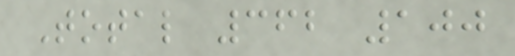Total 362 100
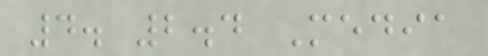4. 2.4 Media
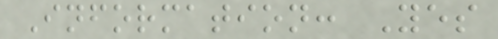Information: Yes
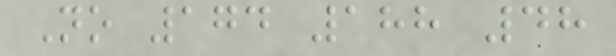No 174 188 48
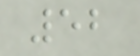52
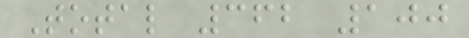Total 362 100
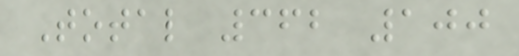Total 362 100
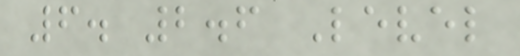6. 2.6 Level
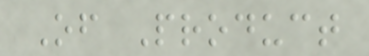Of Product
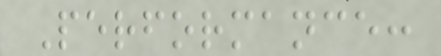Performance:
